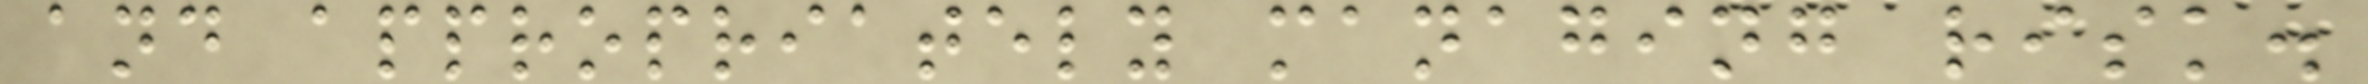and appropriately managing risk.
